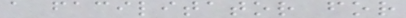a facilitator for
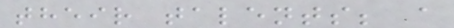their talents; a
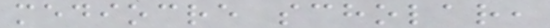mediocre scholar,
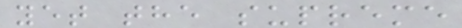yet the supreme
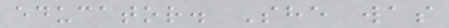educator. She was
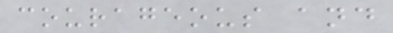courageous and
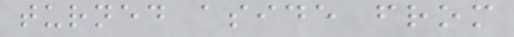turned aside from
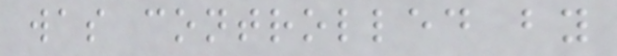was controlled by
